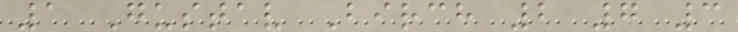1 Gustav Birch 2 7 3
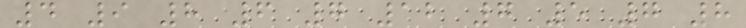4 9 8 6 7 12 7 5 7 8
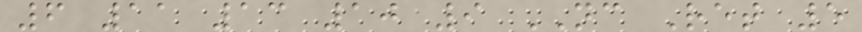6 11 13 10 9 NC Ret 5
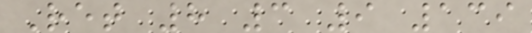Ret 8 3 9 139
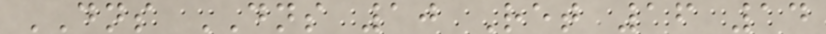DNS DNS 10 Ret 16 14
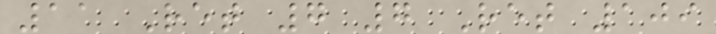11 Ret 7 7 Ret 109
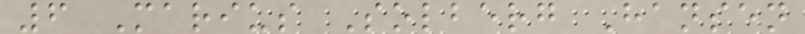6 Marius Solberg Hansen
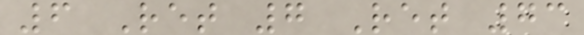6 Ret 7 Ret 73
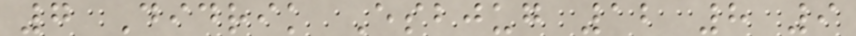7 Didrik Esbjug 12 8 9
